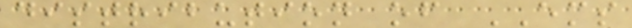distribution of EMS
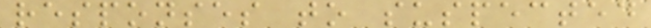responses to suspected
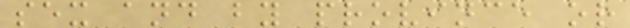sex and by province or
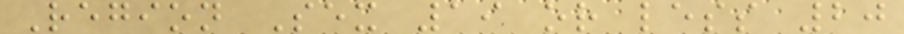Region Sex 19 or less 20
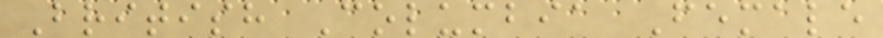British Columbia Female
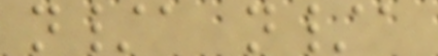n/a n/a
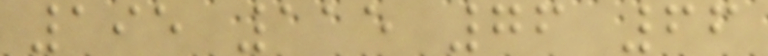195 115 76 66
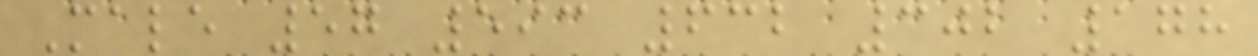Male 57 593 632 302 178
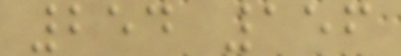254 156
